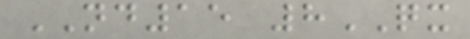ND15 8QX
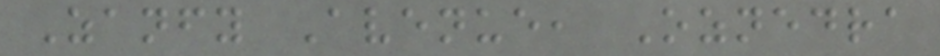Zanfy Avenue, Oznedra
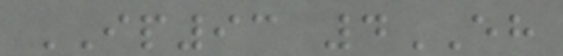IP93 4EH
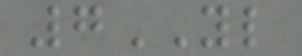7YL
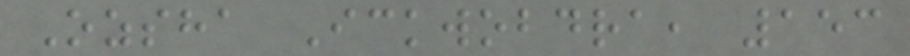Ozsha Ickwobdra, 153
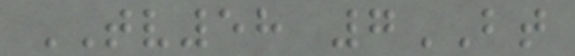TV58 7BT
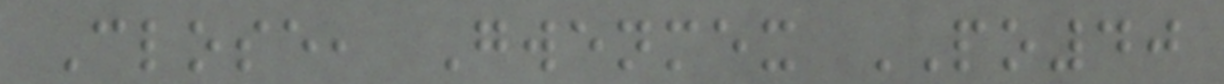Close, Gwenmex PO40
